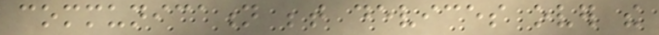communication between devices over the
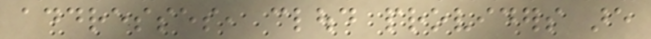addresses, cloud providers are
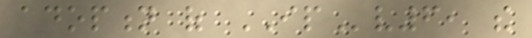adoption of IPv6, the
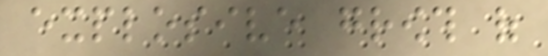explosive growth of
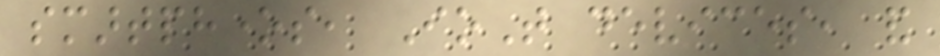smartphones, IoT devices, and
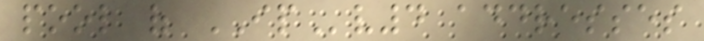pool of IPv4 addresses
